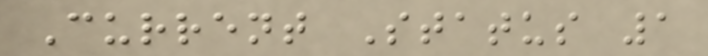Current Status 1
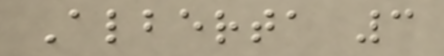Alberta 3
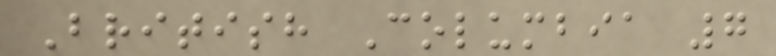British Columbia 7
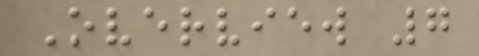Overview 7
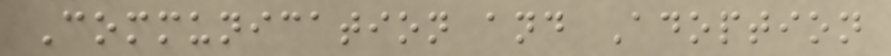Communication and Adoption
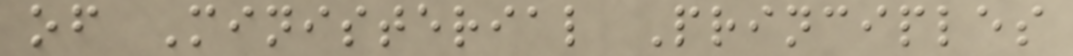of Ministerial Principles
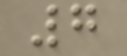7
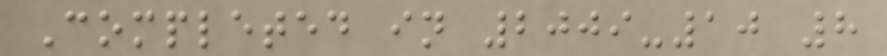Completed in 2009-10 8
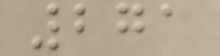271
